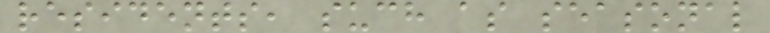residents, such as seasonal
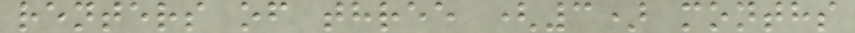renters of three (3) months
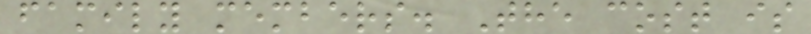family members. The cost is
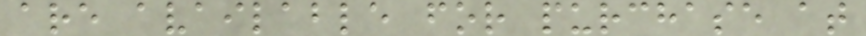are available for purchase at
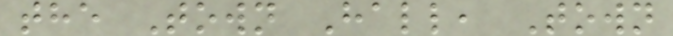the Town Hall, Town
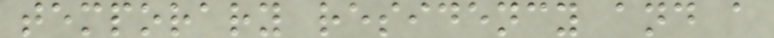temporary residency and a
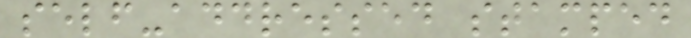self-addressed stamped
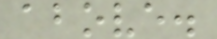above.
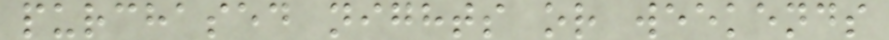purchased nights or weekends
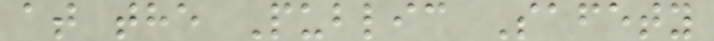at the Public Safety
